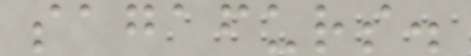sagafurs.
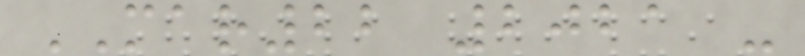MAR22 2021 -
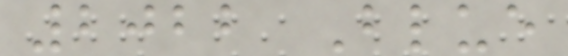2022 Blue
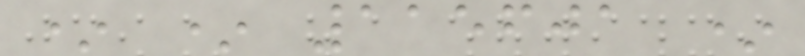* * 115601 *
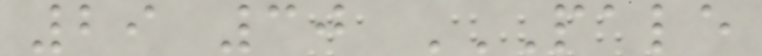29 30 PALE
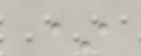*
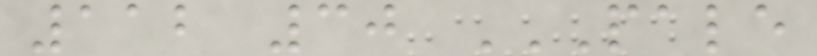112 30 PALE
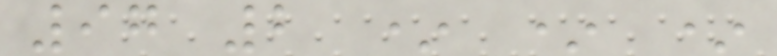97 2 * * *
